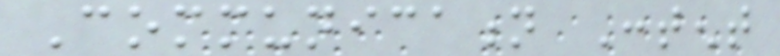Communication Content
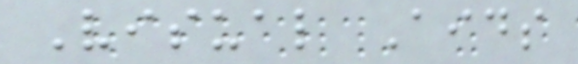Visual Aids
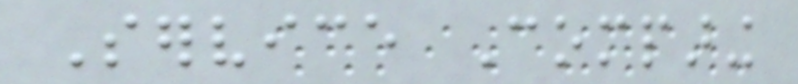Service Comparing
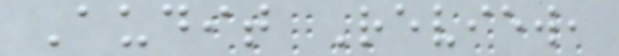Audit Review,
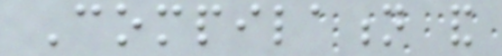Compilation and
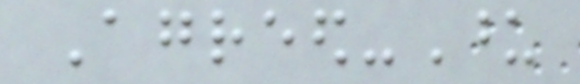Agreed-Upon
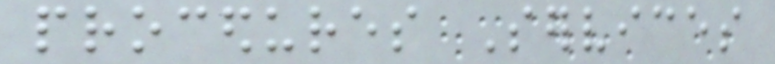procedures Services
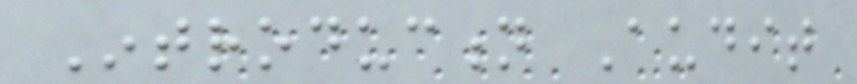Introduction Audit
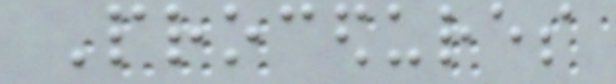Procedures
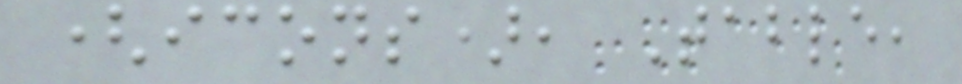(icons), Table,
